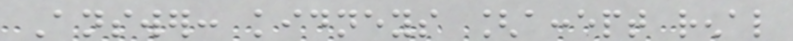Answer: kidneys [accept renal
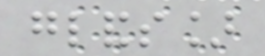glands]
